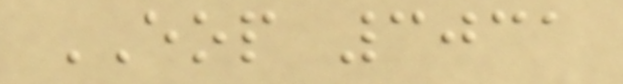EOP 3031
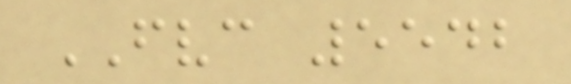FVC 5542
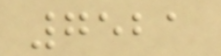7521
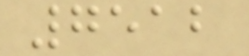7512
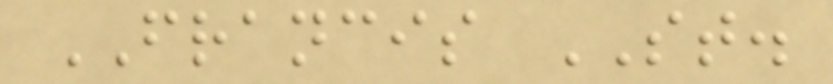FRANCIS ST.
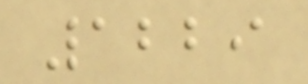1229
